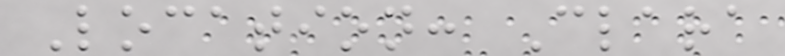Location: Clara
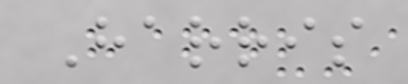Harris
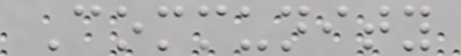Community
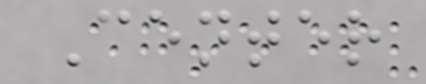Center
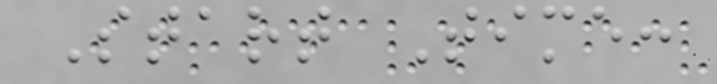Start Time:
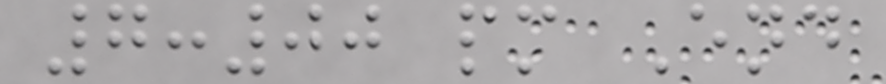7:00 pm End
